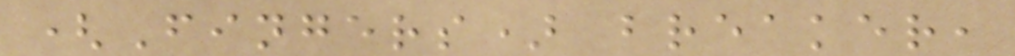(Fingers) breaker,
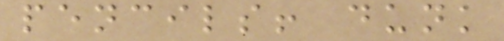pencils! dunk
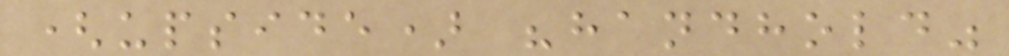(upside) "handhold"
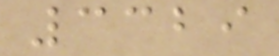3329
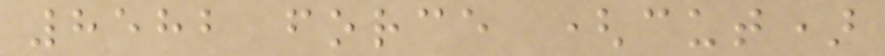8582 force (cut)
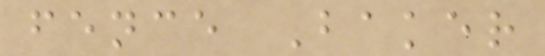fence Baker
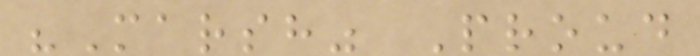"Marsh" Proud
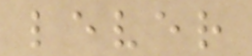lever
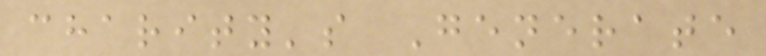charity's Generate
